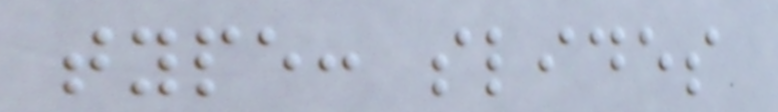type: slides
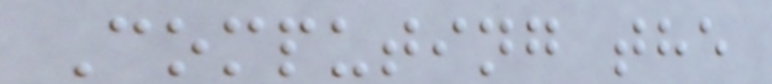Computing the
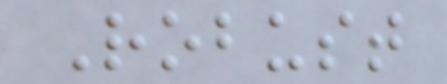Robust
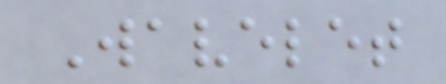Wavelet
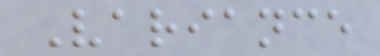Variance
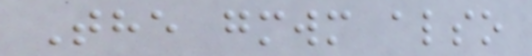The gmwm also
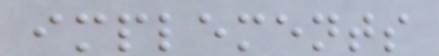implements
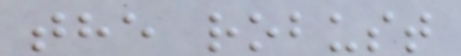the robust
